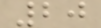20
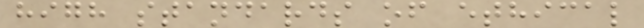high standards of ethical
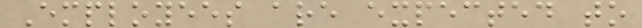Employees are expected to
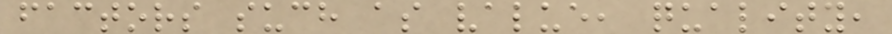factors such as value, quality,
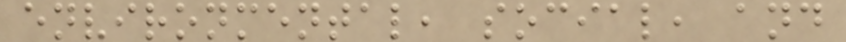environmental, social, and
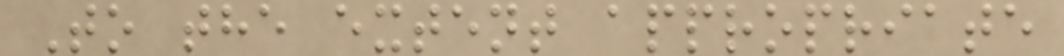To the extent appropriate
